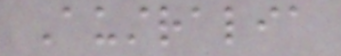Australia
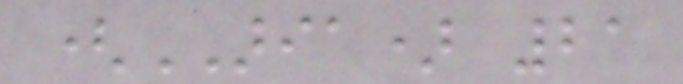(ARIA) 21
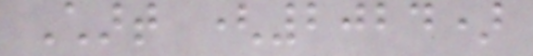Chart (2024)
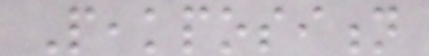Peakposition
